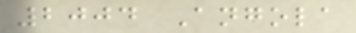2004 Angola
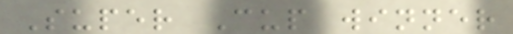Super Cup winner
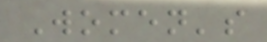Women's
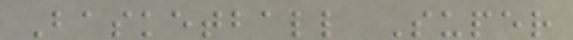Basketball Super
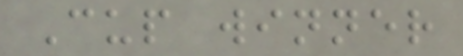Cup winner
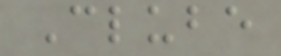Clube
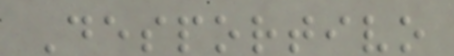Desportivo
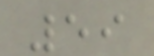59
